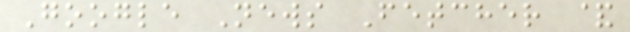Google News Fetcher &
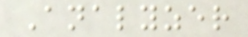Analyzer
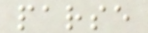parse
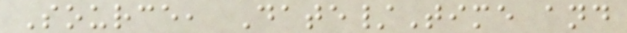Source, Date/Time and
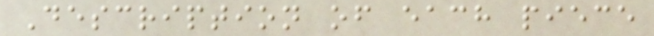Description of each piece
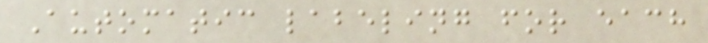Automatic labeling for each
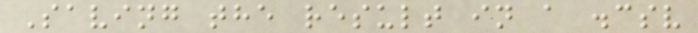Saving the result in a .csv
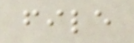file
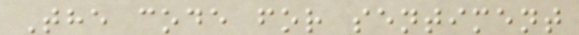The code for sentiment
